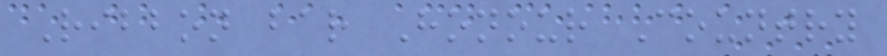Ribbon bar Honour Country
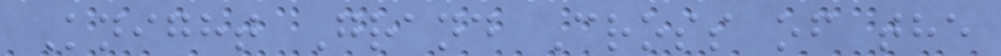Knight Grand Cross of the
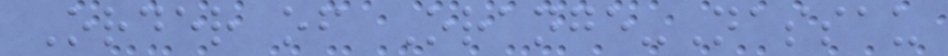Order of Orange-Nassau
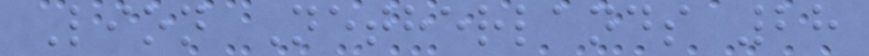Lion Netherlands 28
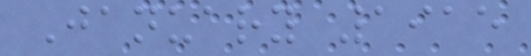January 1915
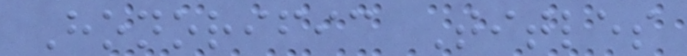Honorific Titles
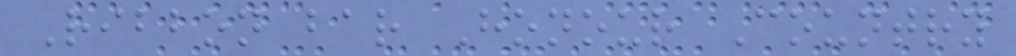Ribbon bar Honour Country
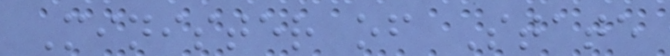Minister of State
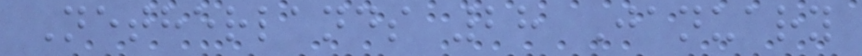Netherlands 28 January
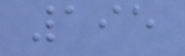195
